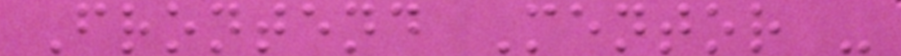Frontend Mentor -
